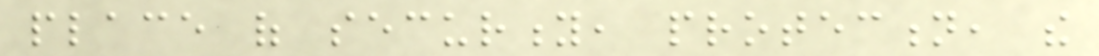place of security, protection, the
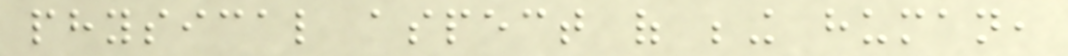physical aspect of being human,
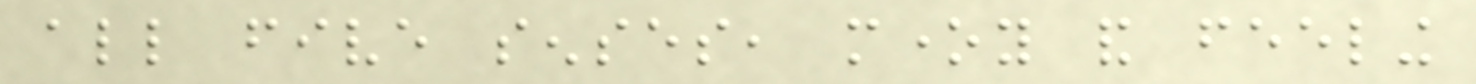all five senses, money and feeling
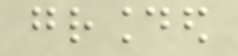grounded
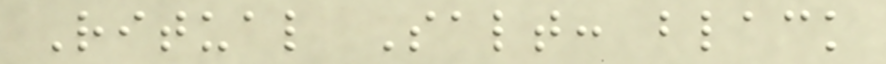Ritual Salt: black
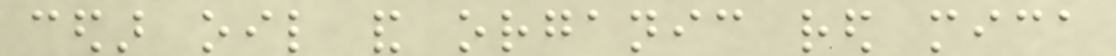cedar oil and organic red mica
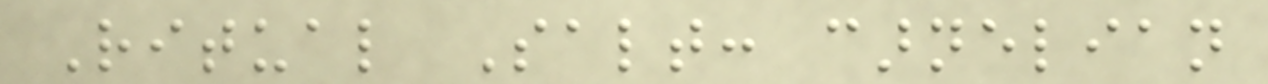Ritual Salt: carnelian
